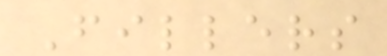Fillers
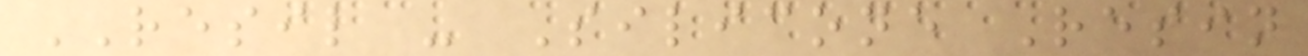RESIL - Silicone Resin
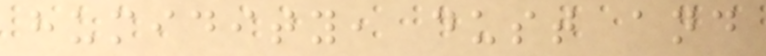humidity, dust and
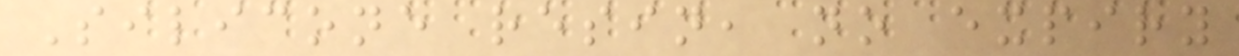Silicone resin, no expiry
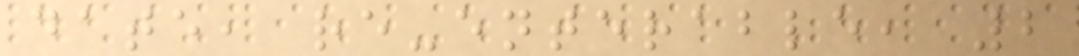date, re-enterable, 2
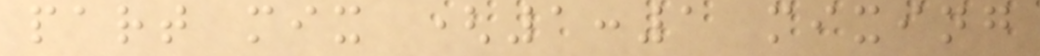part mix (1:1 mixing
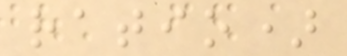ratio)
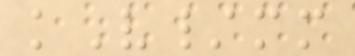kV/mm
